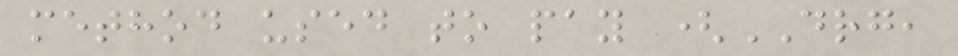method used to pay (DRG,
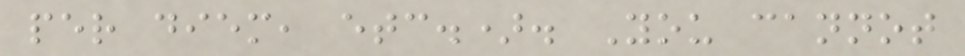per diem, etc.). You cannot
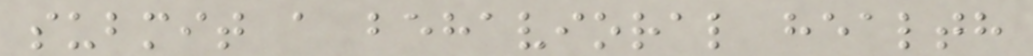submit a behavioral health
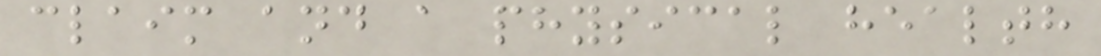claim and a physical health
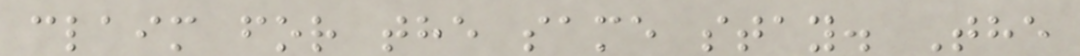claim for the same stay. The
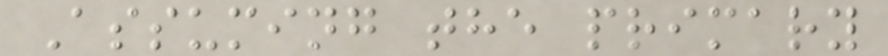Assuming the primary
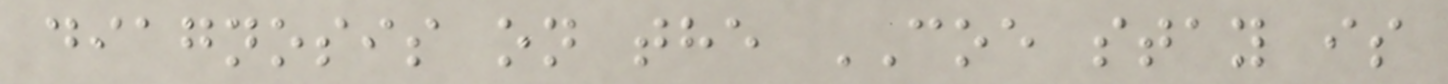diagnosis on the COE stay is
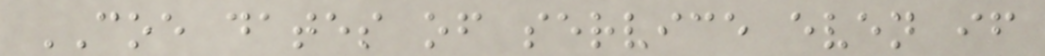COE dates of service even if
